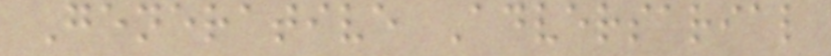Generative Adversarial
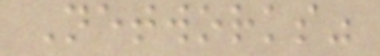Networks"
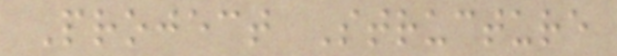Project Structure
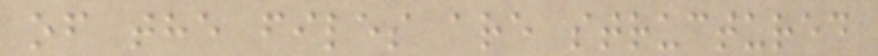of the files are structured
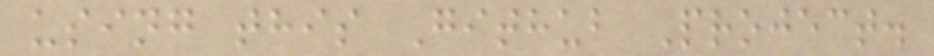using this Github Project.
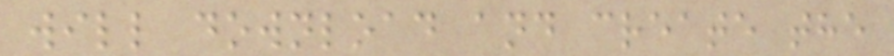will download and create the
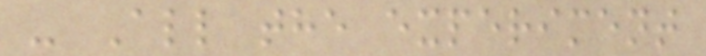- All the experiment
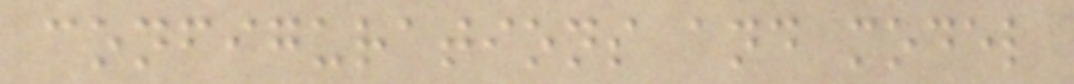configurations and model
